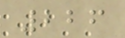226
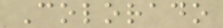Colorado
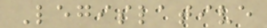Legislative
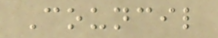Council
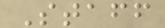Staff
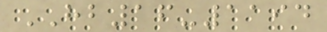HB16-1194
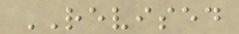REVISED
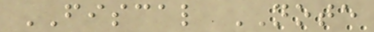FISCAL NOTE
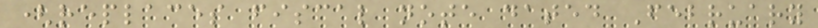(replaces fiscal note dated February
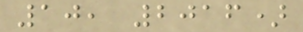10, 2016)
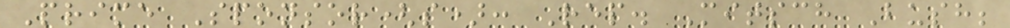Prime Sponsor(s): Rep. Mitsch Bush;
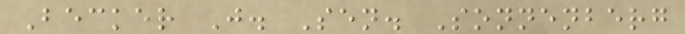Becker J. Sen. Sonnenberg
